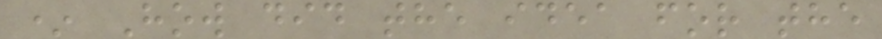* How did the idea for the
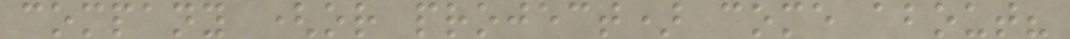company (or project) come about?
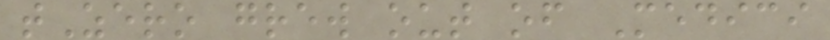tZero grew out of Medici
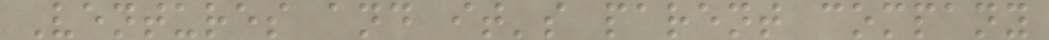Ventures and it's parent company
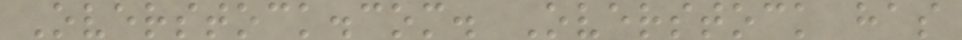Overstock.com. Overstock has
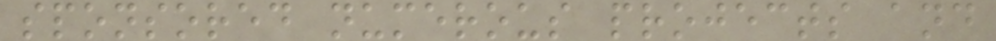sponsored numerous projects and
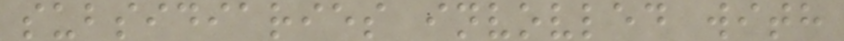subsidiaries invovled with
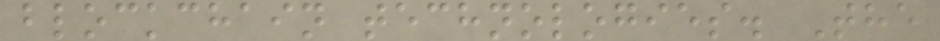blockchain technologies. The
